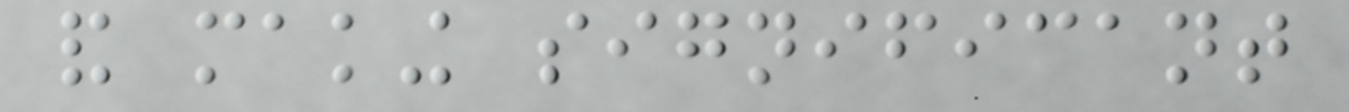and making significant
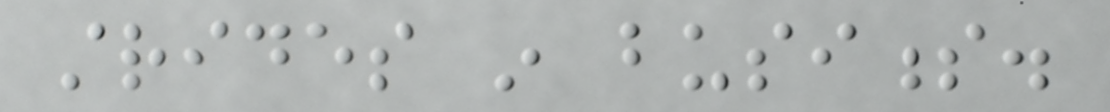strides in business.
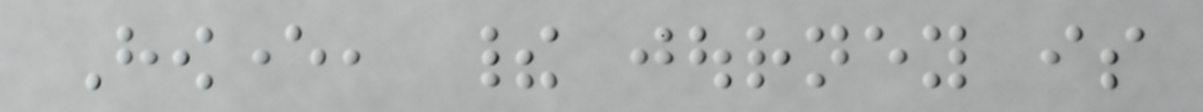However, their journey is
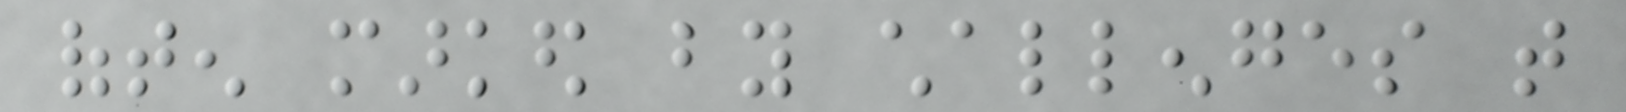often marked by challenges that
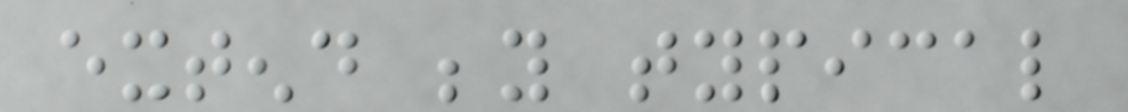extend beyond typical
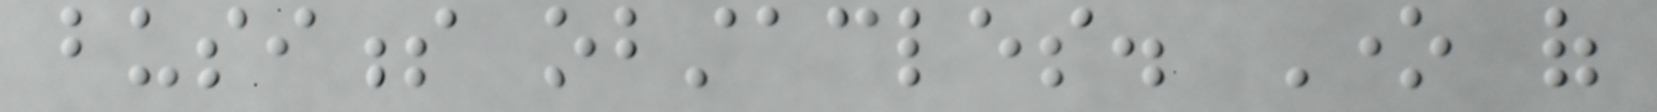business obstacles. One of
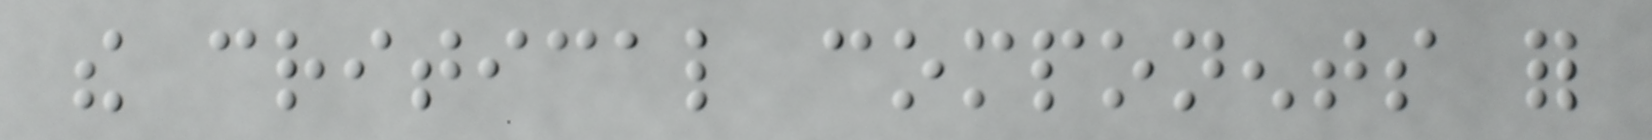the critical components for
